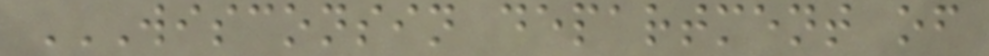WISCONSIN DEPARTMENT OF
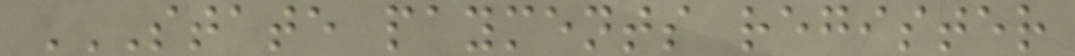STATE PAYMENTS REGISTER
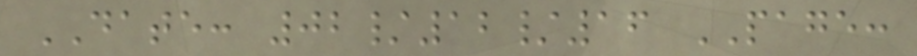DATE: 02/12/16 PAGE:
